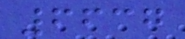6637
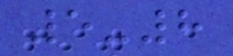5-8
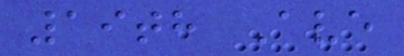19th Ave
